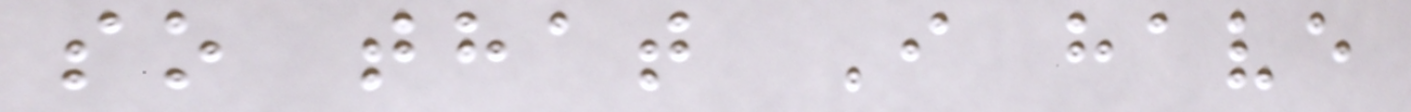so that I have
